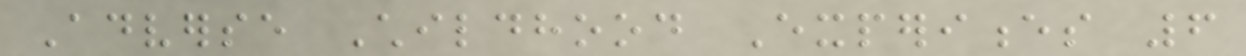Adverse Childhood Experiences 6
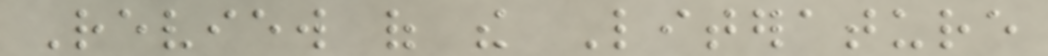Review of the Literature
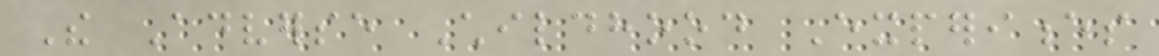The Adverse Childhood Experiences
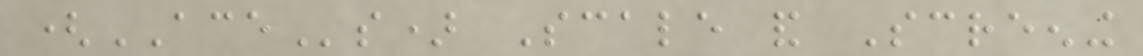(ACEs) Scale and Screening
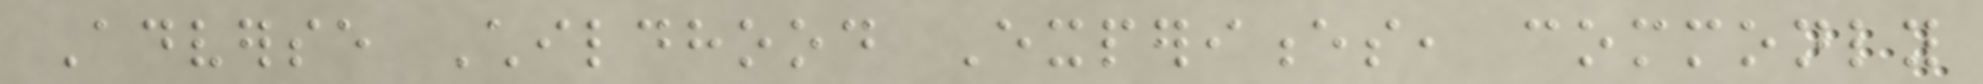Adverse Childhood Experiences, commonly
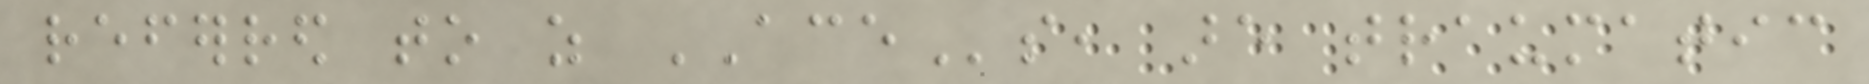referred to as ACEs, are traumatic
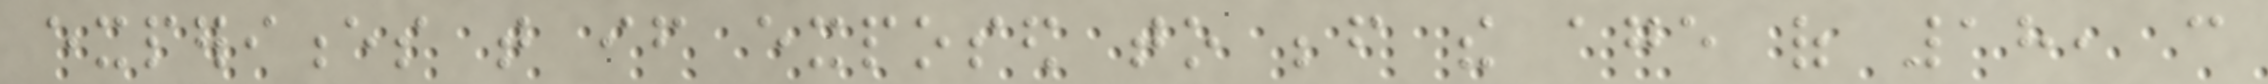experiences that if exposed to before the age of 18, can
